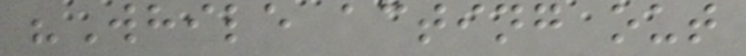"While acting out
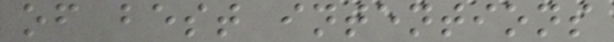of best intentions
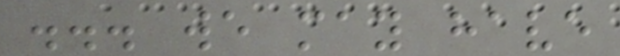... we may have
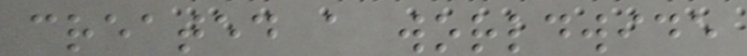created a worldwide
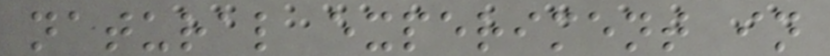natural experiment in
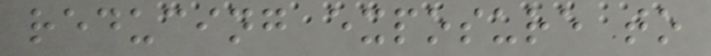reducing exposure to
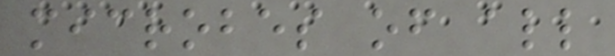microbes of all
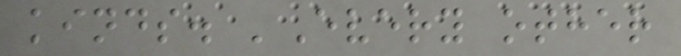kinds. 'Every other
